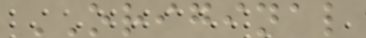ORIGINAL
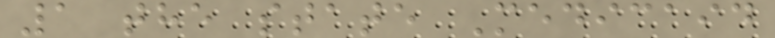1 the state Medicaid
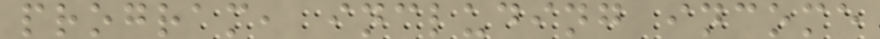program, including income
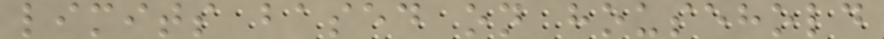limits based on household
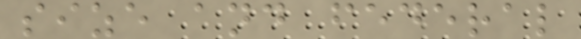size and federal
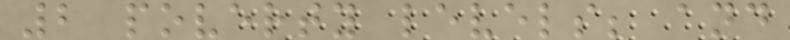2 poverty levels; and
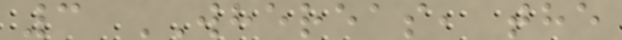3 WHEREAS, the
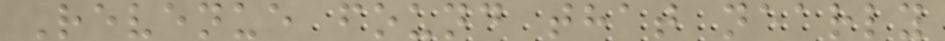Revenue found that nearly
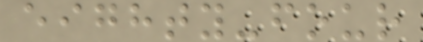eighty-four
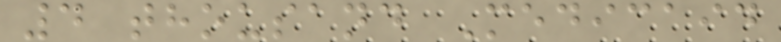4 thousand Medicaid
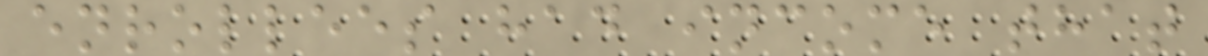enrollees had income that
